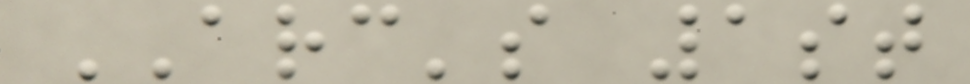ARC's 1st
